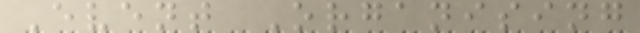Event Organising
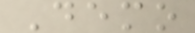Demo
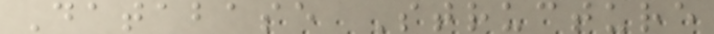Database Structure
